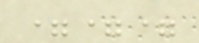===
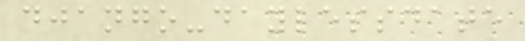django-daylessdate
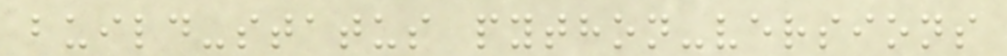build-status python-versions
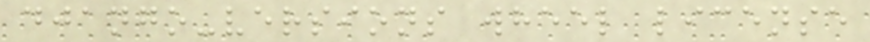django-versions wheel license
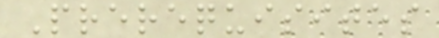Prerequisites
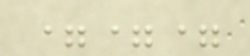===
